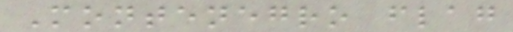Montenegro flag
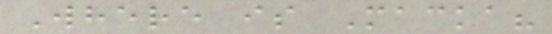Where is Macka?
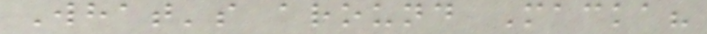What's around Macka?
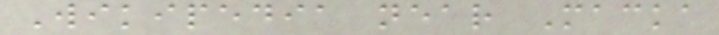Wikipedia near Macka
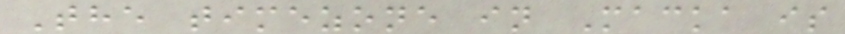The timezone in Macka is
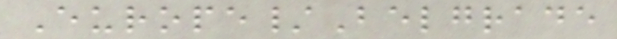Europe/Belgrade
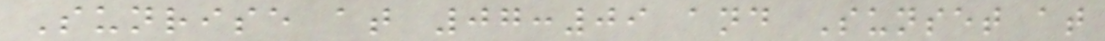Sunrise at 07:09 and Sunset at
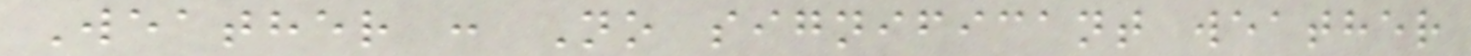Weather : No significant weather
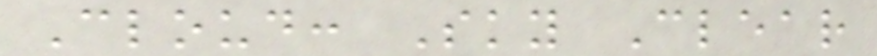Cloud: Sky Clear
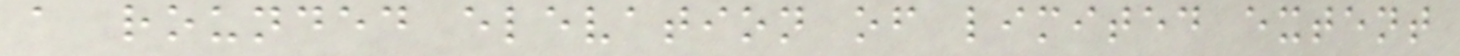a rounded elevation of limited extent
